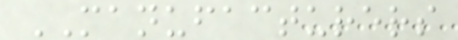MANUFACTURERS
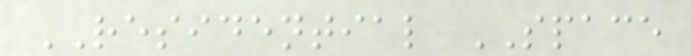RESIDENTIAL SPACE
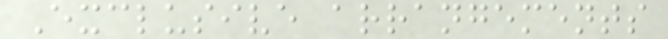Exclusive arrangements
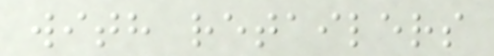with retailers
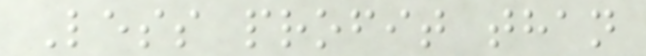Less profit than
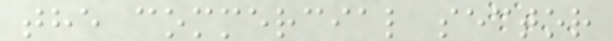the commercial sector
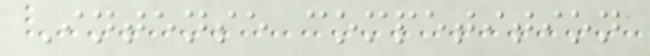Intense competition
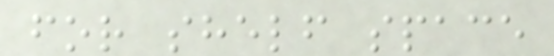for shelf space
